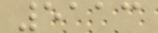5113
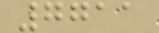7711
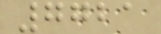7721
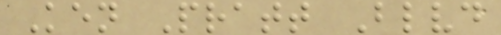Ken Pratt Blvd
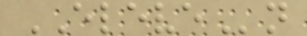ELEVEn
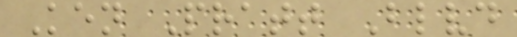Ken Pratt Blvd
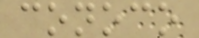conoco
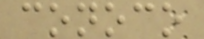conoco
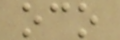oco
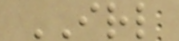IRL
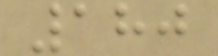180
